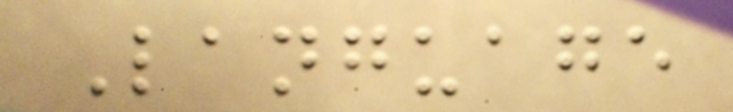Language
